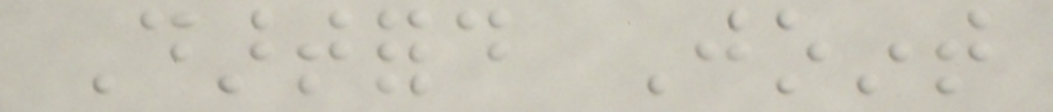Dartford Joint
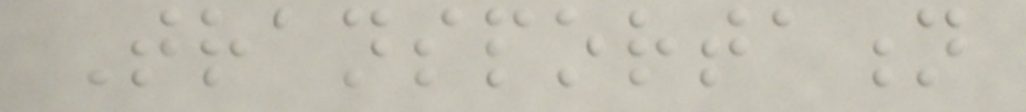Transportation
